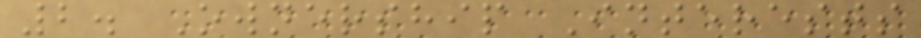2. Ownership Interests
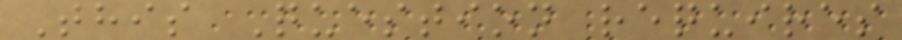This Question requires
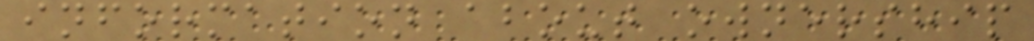information about ownership
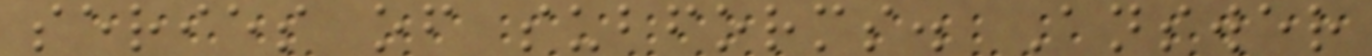series of subforms. Answer
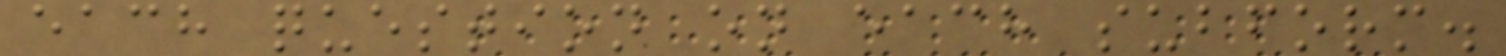each question on each subform.
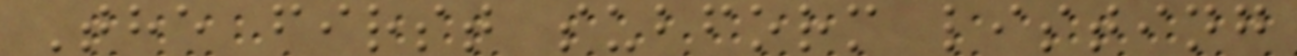The first subform listing
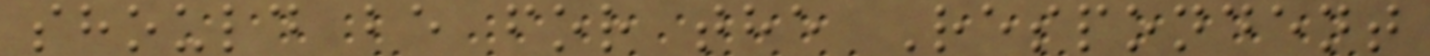should be for the Respondent
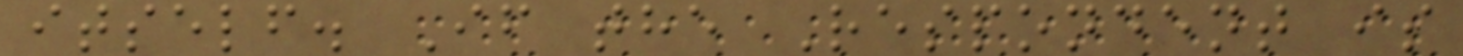itself. If the Respondent is
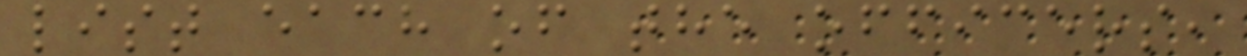list each of the officers,
